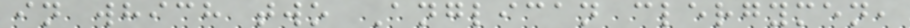in which two Anglican clergymen,
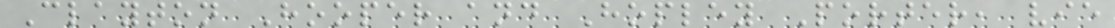Clayton Hooper and Hopley Porter, vie
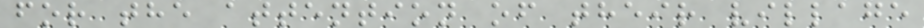for the attention of their village
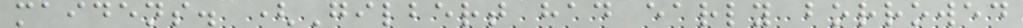maidens. (Gilbert had early borrowed
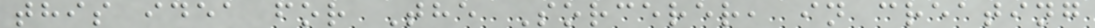this idea for The Sorcerer, in creating
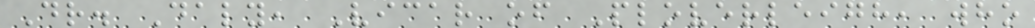Dr. Daly, Vicar of Ploverleigh, who
